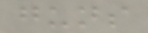guns
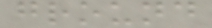ground
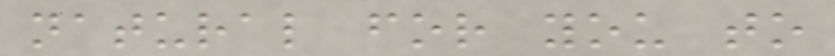natural for you to
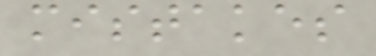mistakes
